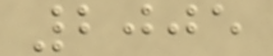2005
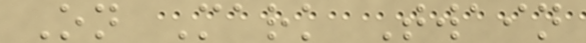On Mark Twain
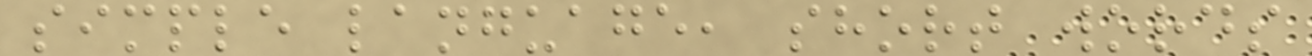simple language, short words
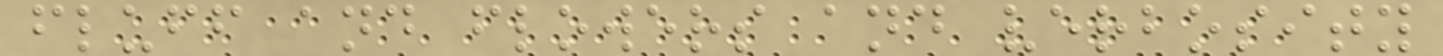fluff and flowers and verbosity
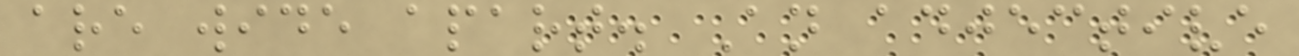are wide apart. An adjective
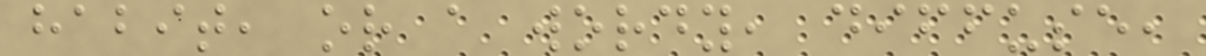habit, or a wordy, diffuse,
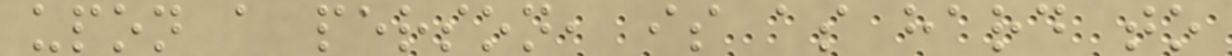upon a person, is as hard to
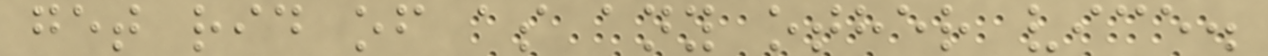get rid of as any other vice.
